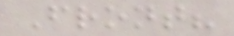Front?
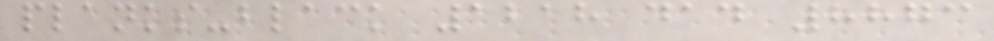planks-black 1218 dad 8873
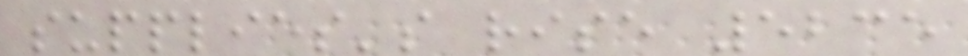supplies's rise 5235
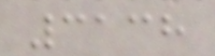3138
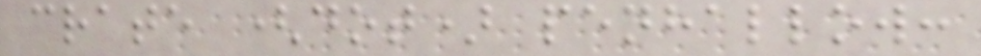crate (dot) penhallow:
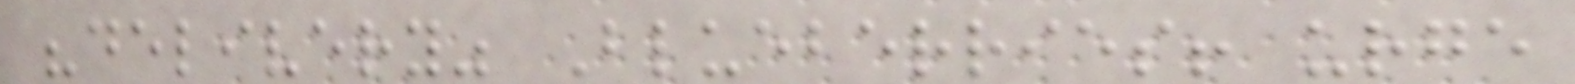"delivery" Blueberries! urge
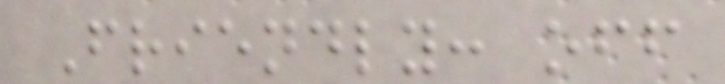Friendly: off
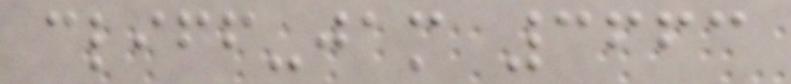cliff-jam 3663
